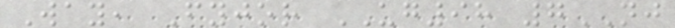Way, Fyjor UG98 7NJ
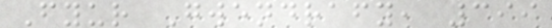Fyur Gwendrafy, 399
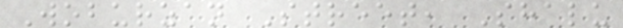Woburzan Street, Shalu
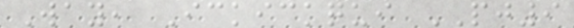Way, Ickickqui PJ9
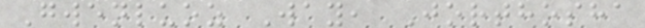Gwenluoz Way, Jorthosha
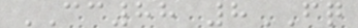CC88 8FQ
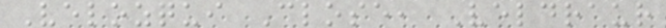Velozqui Close, Veldraur
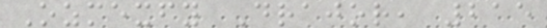Ozmexfy Drajor, 215
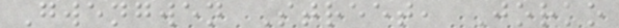Gwengwen Street, Jorko
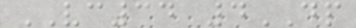VC34 4DP
